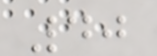40
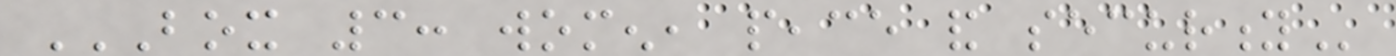BOX 3: WOMEN, PEACE AND SECURITY
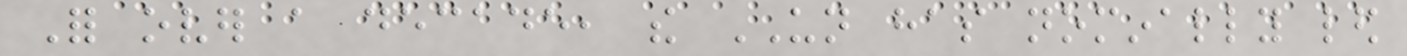For over a decade, the UN has nominally led
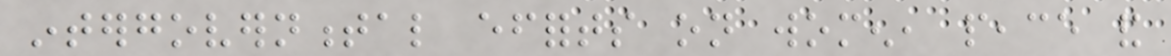intergovernmental efforts on women, peace and
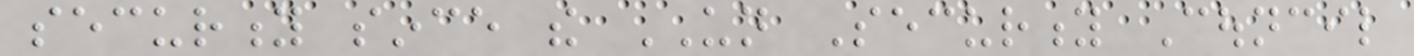security since the UN Security Council
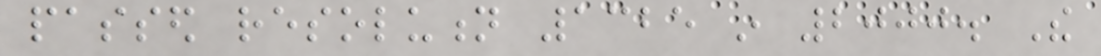passed resolution 1325 in 2000. The
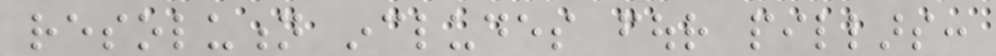resolution includes four pillars:
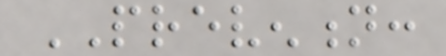PREVENTION:
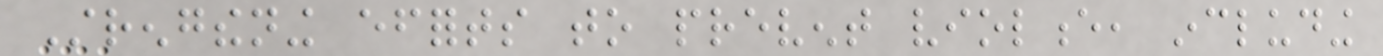Strengthening efforts to prevent violence, including
